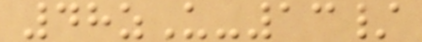48zU-13/
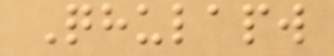Qhulapw
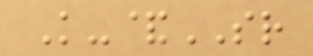K-&SR
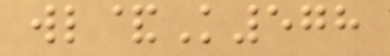wl&K578
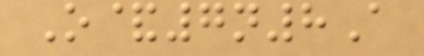O&7n8A
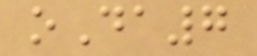oDa7
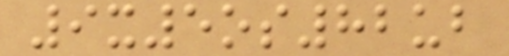9x5os82ub
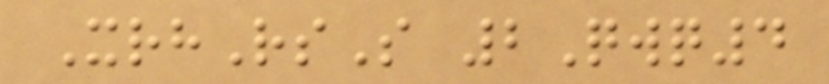XrhRsS 2Qwq4
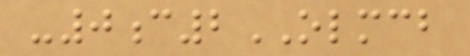-0c2OLMCB
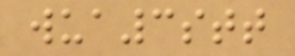wua3stt
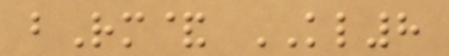bRm& KL8
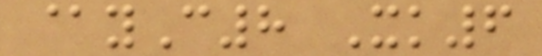@yC8 Xk6
